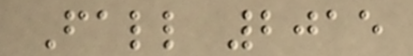Fall 2015
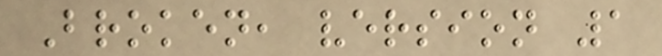Broken, version 1
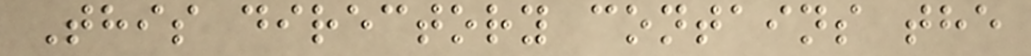This directory contains the
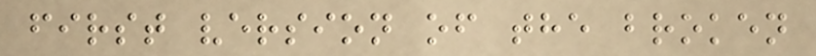first version of the broken
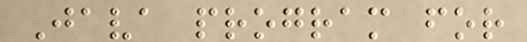Java program for
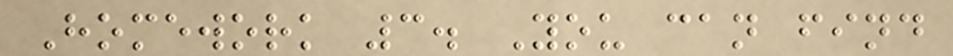Homework 3. You can find
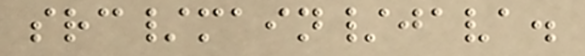src/main/java.
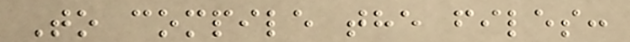To compile the files:
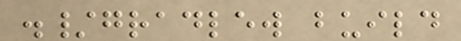./gradlew build
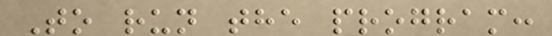To run the program:
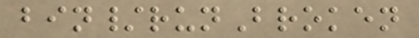bin/runBroken
